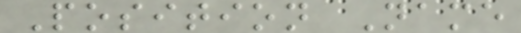Position Name
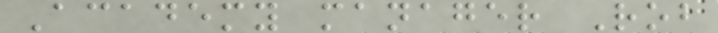Academy manager Rob
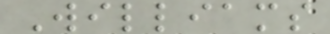Williams
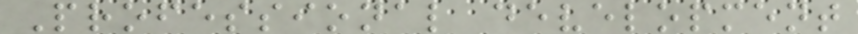Professional development
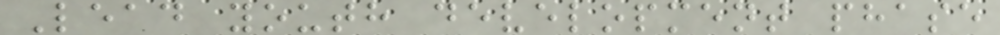Lead youth development phase
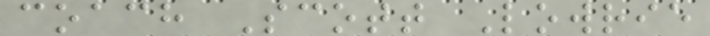coach Scott Lowrie
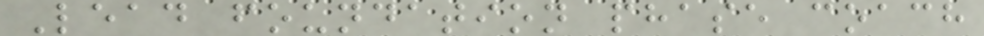Lead foundation phase coach
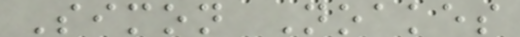Simon Noakes
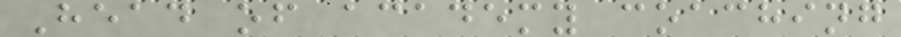Head of academy coaching
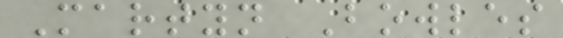Martyn Bowles
